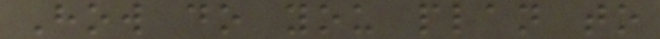How do you plan to
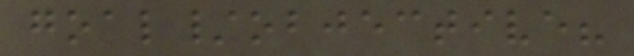goal/objective?
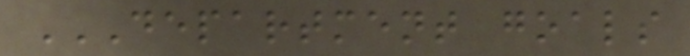DEPARTMENT GOALS
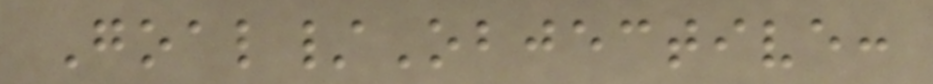Goal/Objective:
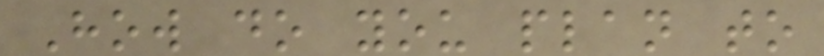How do you plan to
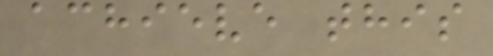achieve this
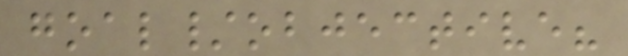goal/objective?
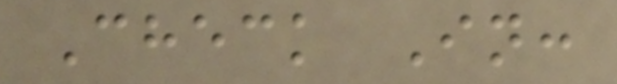Check In:
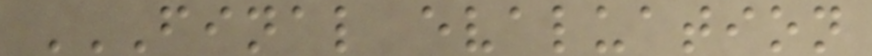FINAL EVALUATION
